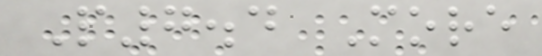P7.4 More
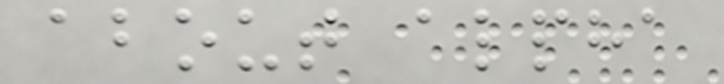about alpha
